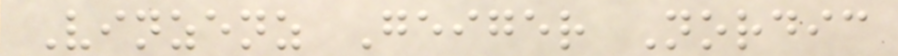Vinzenz Geiger Nordic
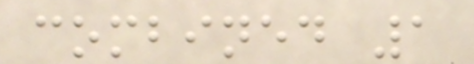combined 1
